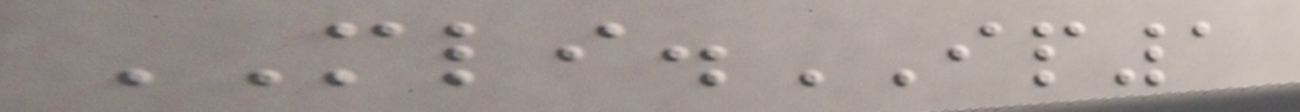MLI.IP1
